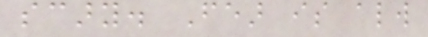scary. Fear is always
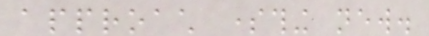approach something new.
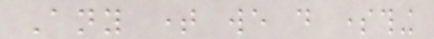Any time we do something
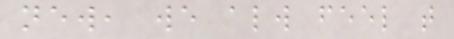new, we always feel that
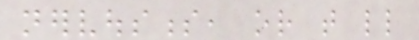nervousness, or that little
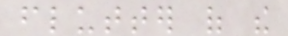flutter of the
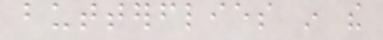butterflies in the
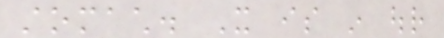stomach. It is in our
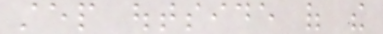step outside of the
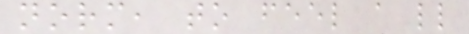norm, to feel a little
